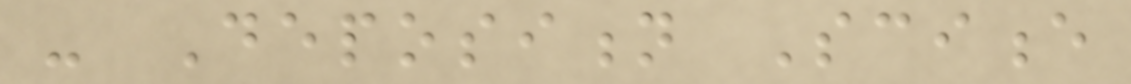- Deposition Science
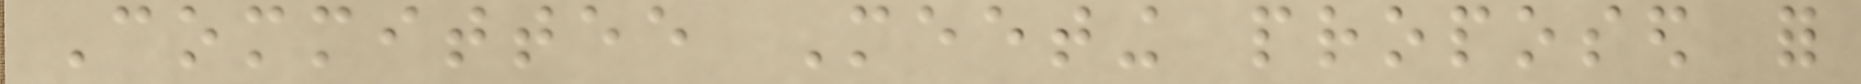Committee Meeting proposed for
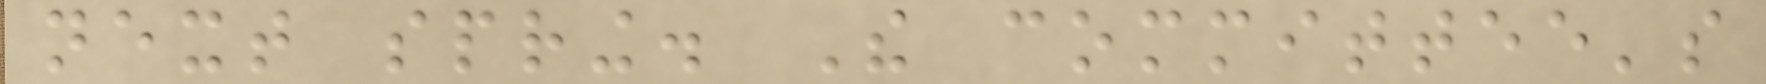next spring. The committee's
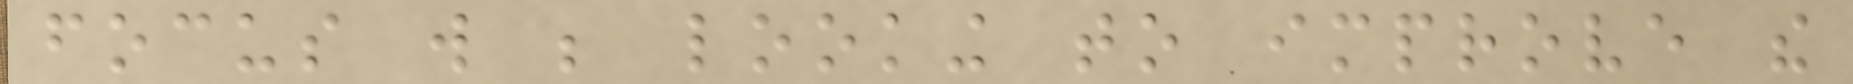focus will be looking to improve the
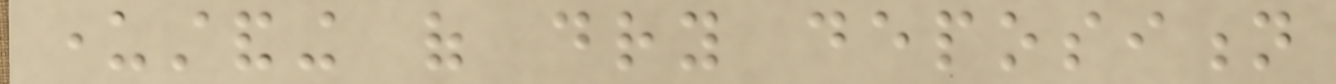understanding of dry deposition
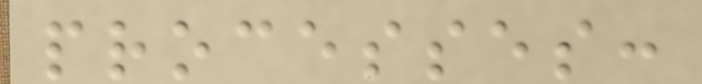processes:
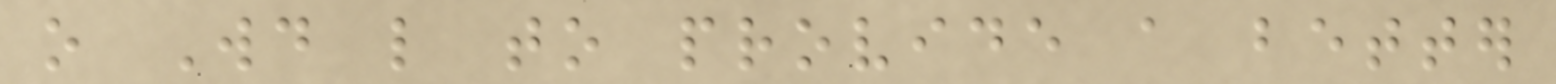o Would like to provide a better
